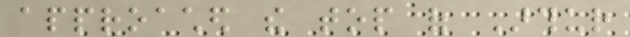approached the top of Arthur
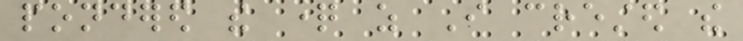pondered the question as I crested the
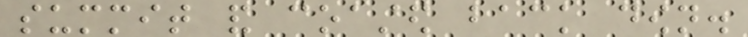summit and coasted back down.
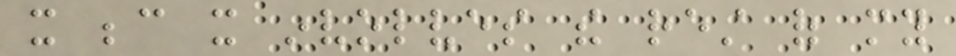it because it involves the rest of my
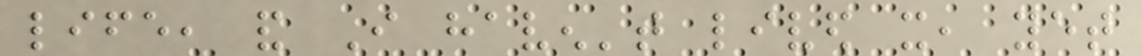life, and I haven't lived it, yet
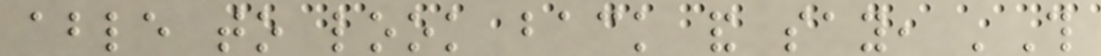able to look back and say, 'This
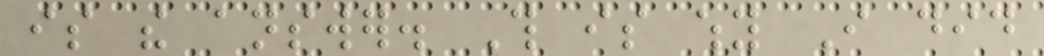is the answer. This is why I did
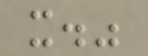it."
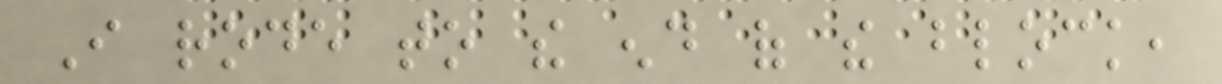I rode to the end of the block,
